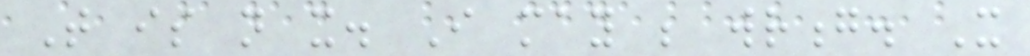That is not it. I may be wrong. It
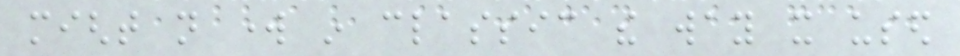might not work in classic the way it used
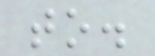to.
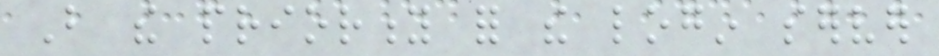But the priority for the login server
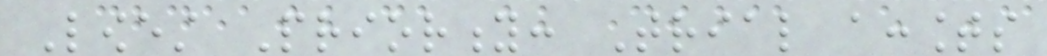Lowest Priority: Trial accounts
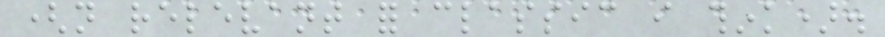(not relevant for classic i think).
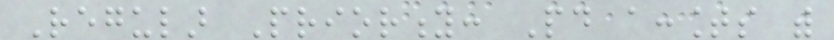Regular Priority: Paid accounts with
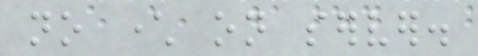no character on server.
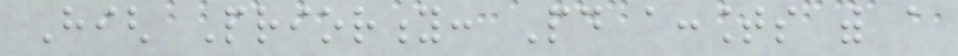High Priority: Paid accounts with a
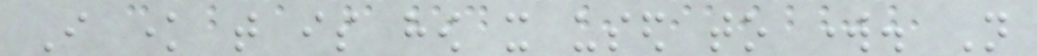I know that is how it used to work. Not
